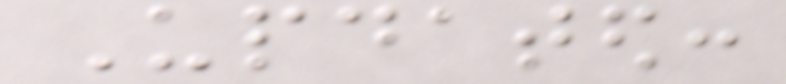Updated:
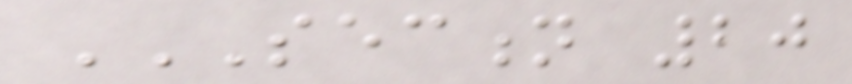SECTION 20
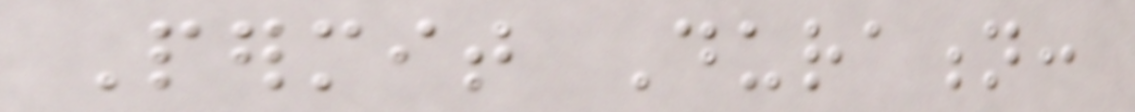Permit Duration:
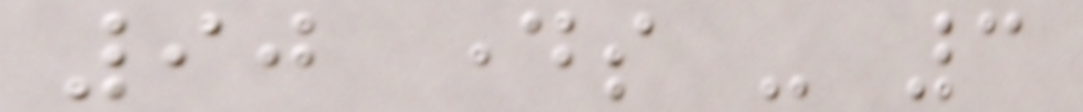90 days - 3
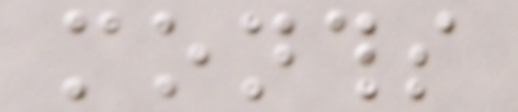months
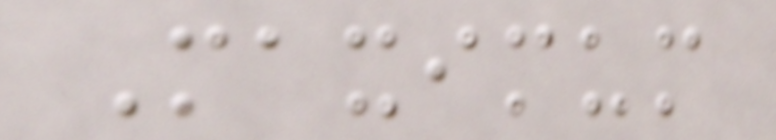Maximum
